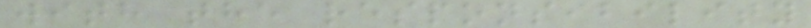with the responsibility
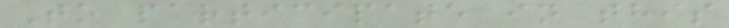To participate in this
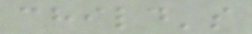child's
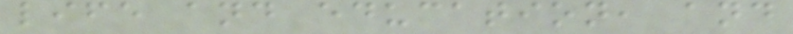life and education, and
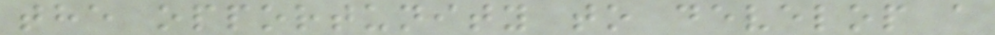the opportunity to develop a
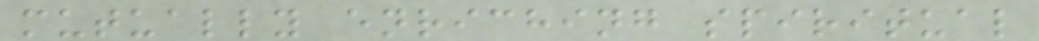mutually enriching spiritual
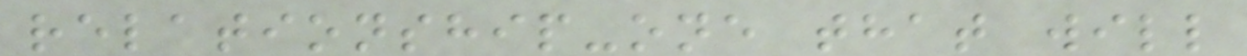relationship-one that will
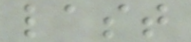last
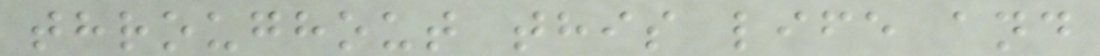throughout this life and
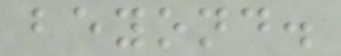beyond.
